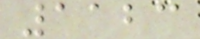1123
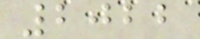2022
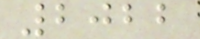2022
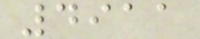4911
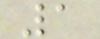1
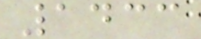1433
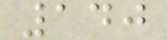140
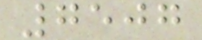7507
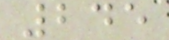245
